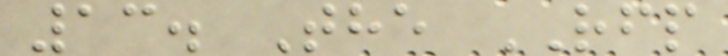13. The RFP
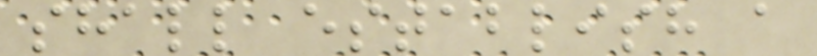shall establish a
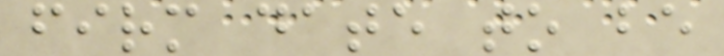firm date to be
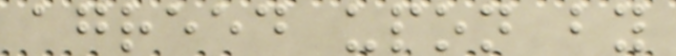agreed upon by
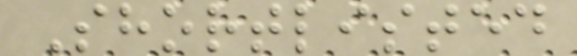Shortlisted
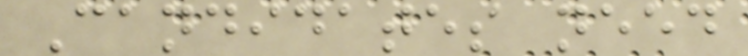Candidates need
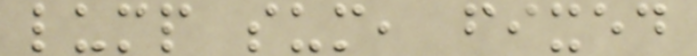lump sum, fixed
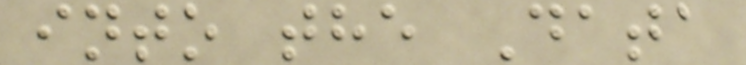into the Data
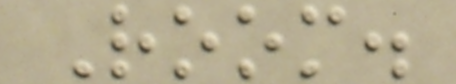Room.
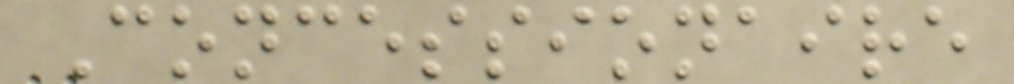Concessionaire
